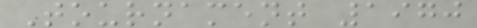Tournament 1970
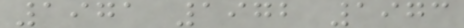1971 1972 1973
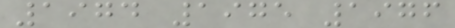1974 1975 1976
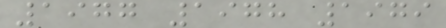1977 1978 1979
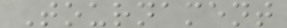Tournament
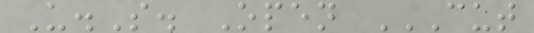U.S. Open CUT
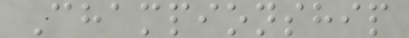Championship
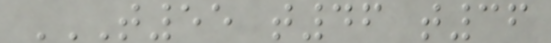T55 T46 T36
